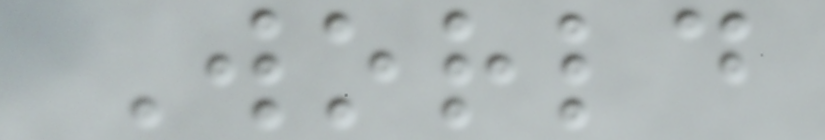World
